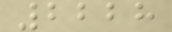2228
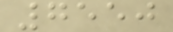7550
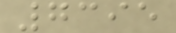7395
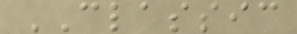CLASSIC
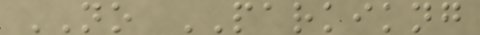NO PARKIKNG
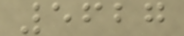5627
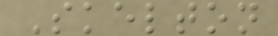Skelton
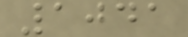1041
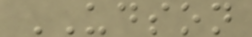UDSON
